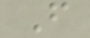F
